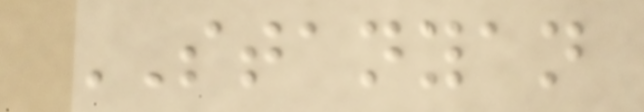STANYAN
